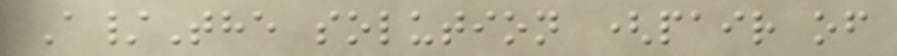A/The solution (pair of
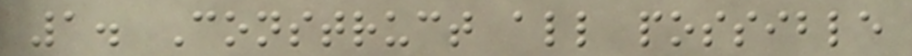1. Construct all possible
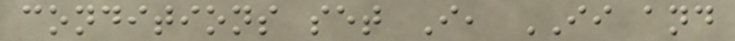conditions set I, II and
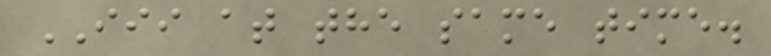III at the same time.
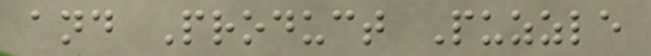and Product Puzzle
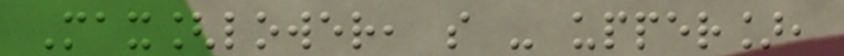Max[lower, s - upper],
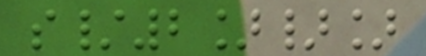s/2]}]
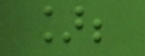];
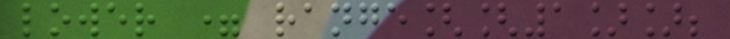lower = range[[1]];
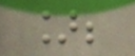];
